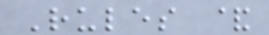Rules &
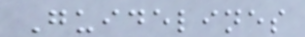Guidelines
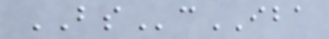BScIBA
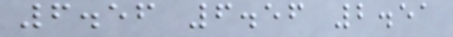6.56 6.56 2.51
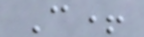C+
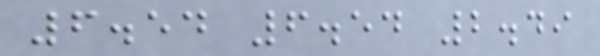6.54 6.54 2.49
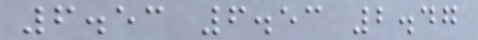6.53 6.53 2.47
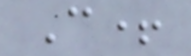C+
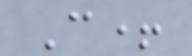C+
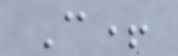C+
